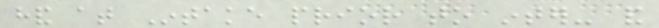hand at Intake prior to inter- and
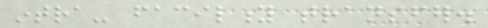intra- facility transfer.
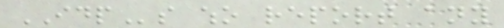IDPs who report any
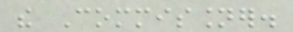the Commissioner.
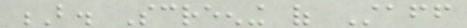B. Screening of Staff
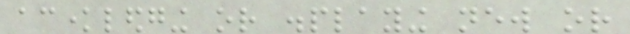acknowledging or displaying new or
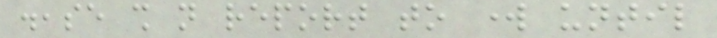disease shall not report to work until
